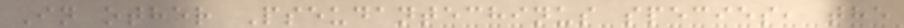In other Pseudantechinus species, the
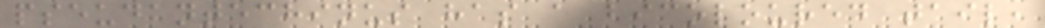pseudantechinus has a bicoloured tail,
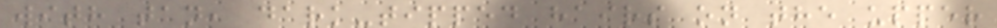with tan, dark-tipped hairs on the upper
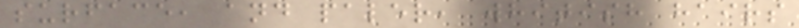surface, and paler, whitish hairs
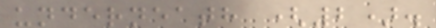underneath (2).
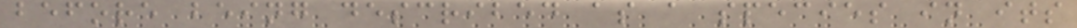before being described as a species in its
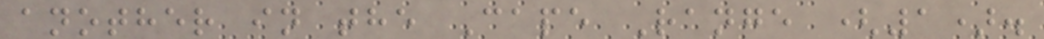another in the Cape Range (1).
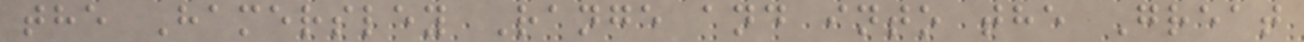the Hamersley Range and into the Great
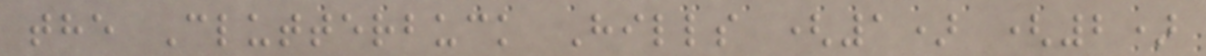the Clutterbuck Hills (1) (2)
